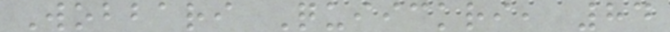Wobbari Quiickri, 84
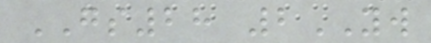GS28 2YW
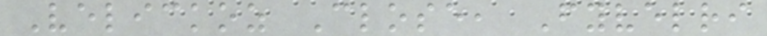Velickoz Close, Fyvelri
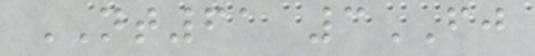NT61 3FJ
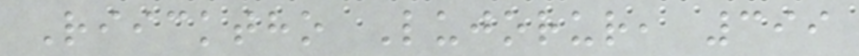Riicktho Lujorur, 399
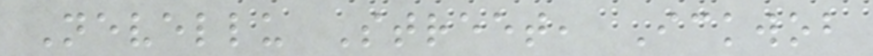Nevellu Street, Ickwob
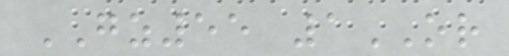GZ55 1OR
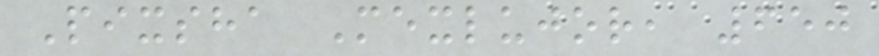Pixsha Mexlujor, 650
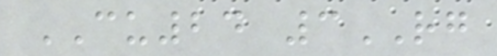CU24 3RG
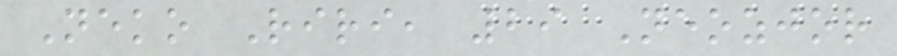Neko Riri, 29 Neozjor
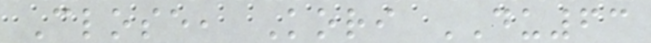Close, Kori DU63
